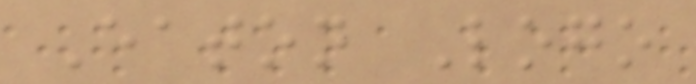Eaton Logo
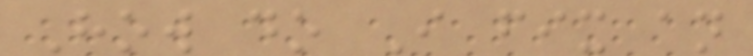How do I fix an
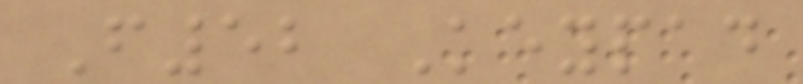F52 Keypad
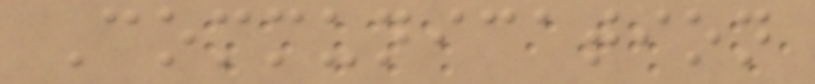Communication
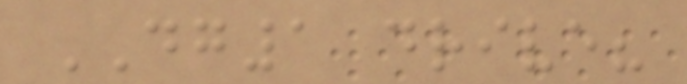DG1 drive?
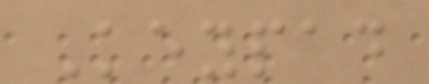Keypad
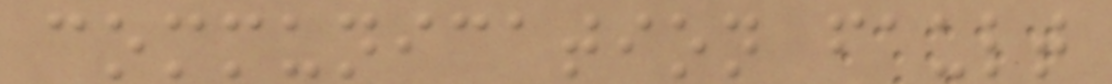communication fault
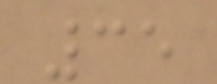35
